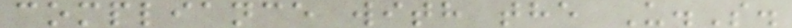compliance with the U.S.
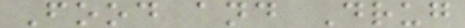Food and Drug
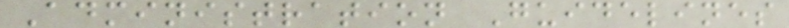Administration Guidelines
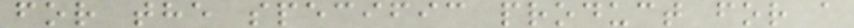for the specific product for a
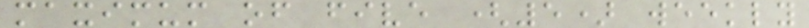maximum of five (5) weekly
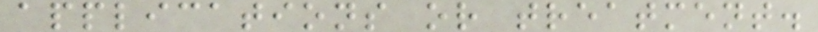applications or treatment.
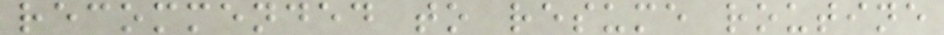recommended to resume routine
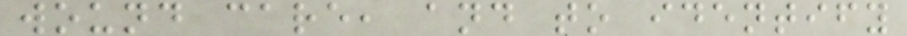wound care, and to identify
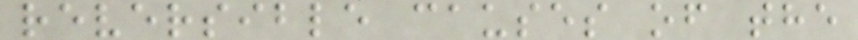reversible causes of the
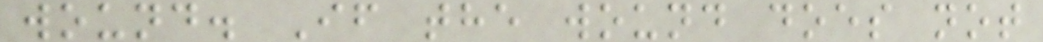wound. If the wound does not
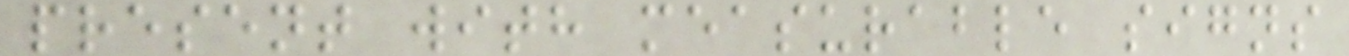present with measurable signs
